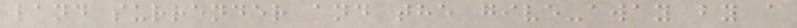land surrender and the give-away by a
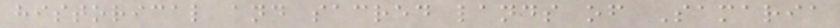historical and sacred lands of Samaria
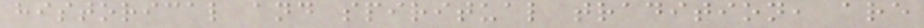historical and spiritual tradition, are
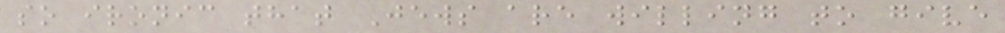so ironic that Jews are willing to give
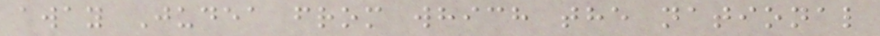away Judea from which the national
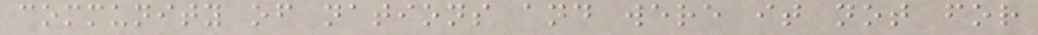community of nations and were it not for
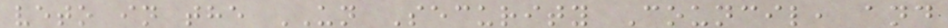veto in the UN Security Council, and
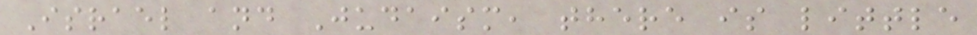Israel and Judaism, there is little
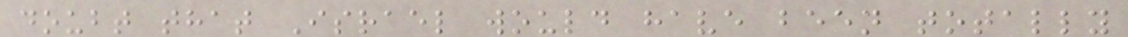doubt that Israel would have been totally
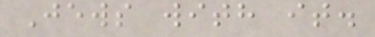Jews with it.
